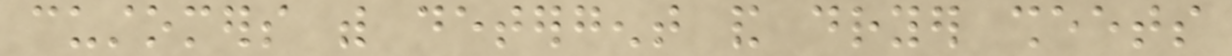customers with detergent and dryer sheets
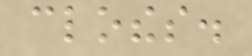clothes.
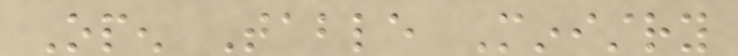Open Table Ministry
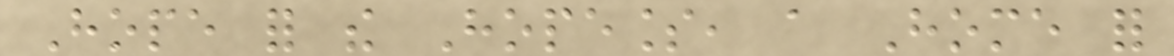Hope for the Hopeless, a Home for
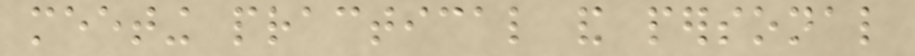meeting practical and personal
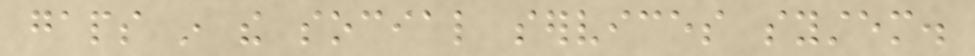gaps in the social services system.
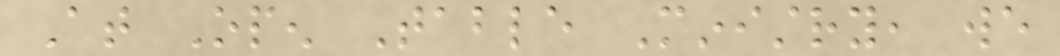At Open Table Ministry, we
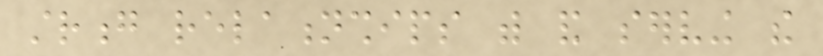strong relationships with and serving the
